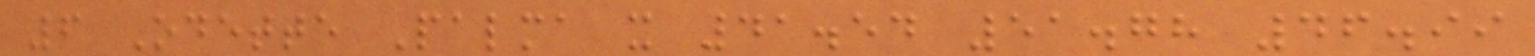6 Odette Palma x 41.54 51.78 46.99
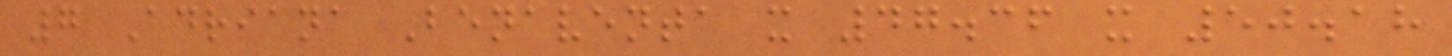7 Adriana Benaventa x 47.36 x 50.18
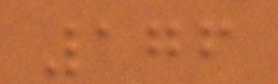176
